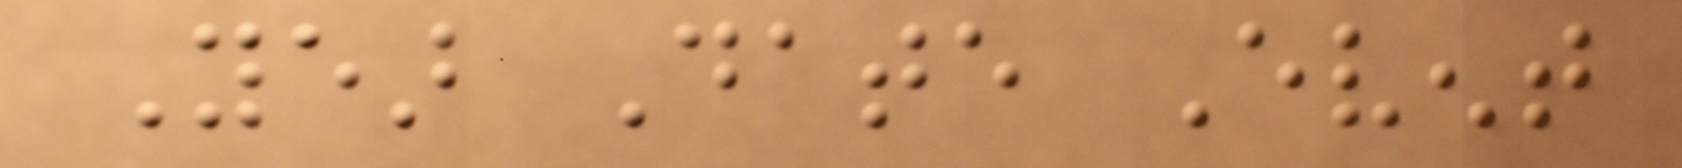Year Date Event
